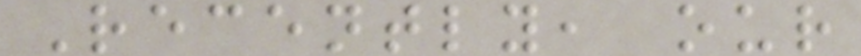Recently, our
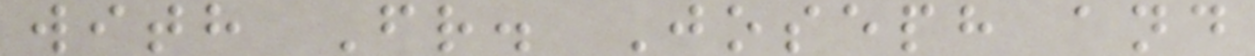with Fr. Joseph and
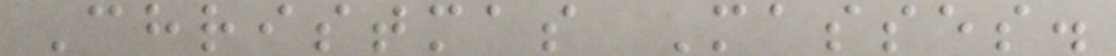Christmas Masses.
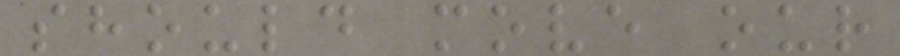should move our
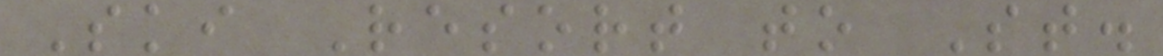Ski Resort to St.
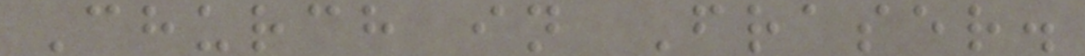Church in Fraser.
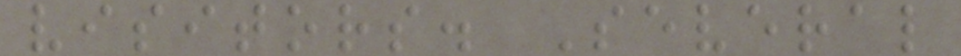visitors. Several
